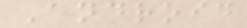Android
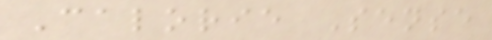Calorie Sense
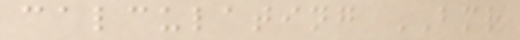calculating BMR
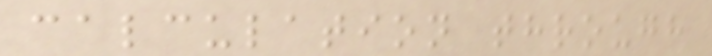calculation through
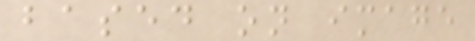based on image
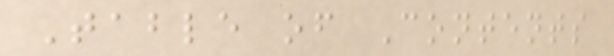Table of Contents
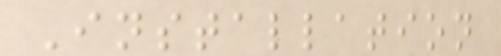Installation
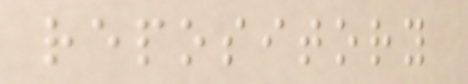repository
